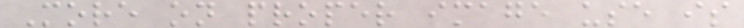More on proper image use is
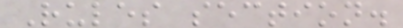Rules section.
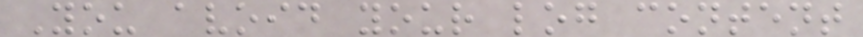You avoid your log content
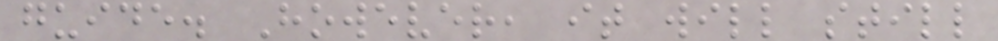guide. However, it will still
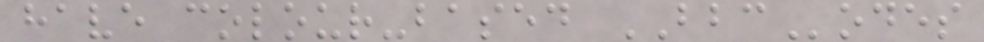have colour-based BBCodes
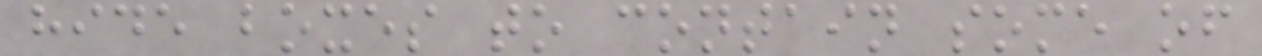hide boxes to contain some of
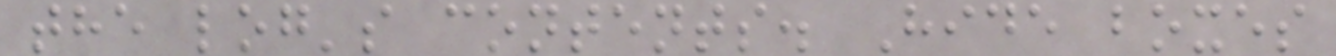the log's contents. Hide boxes
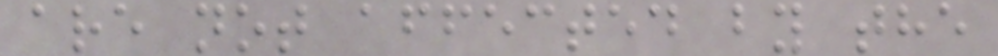are not affected by the
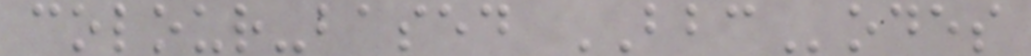colour-based BBCodes
